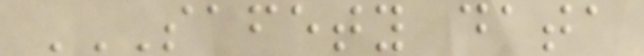SAFETY DATA
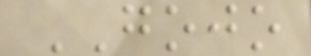GOJO
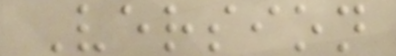Version
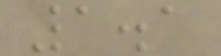1.1
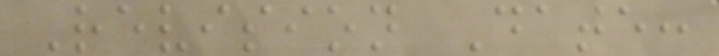Revision Date:
